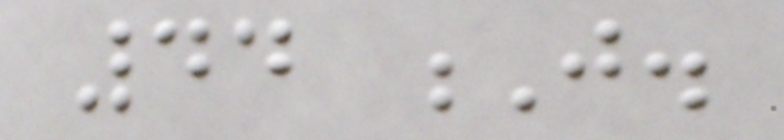44 J.
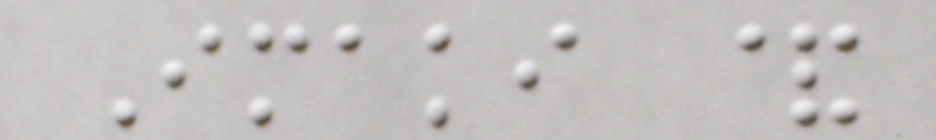Imaki &
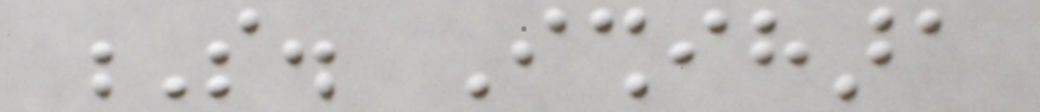S. Ishihara
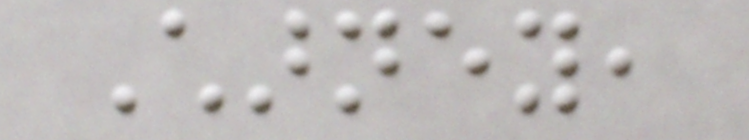Charney,
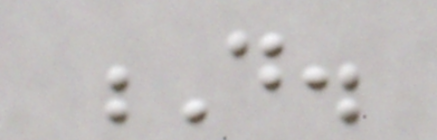D.
